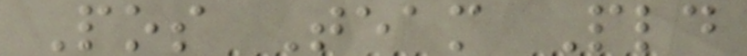Pos Team Pld
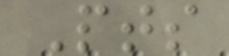Pts
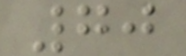70
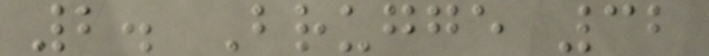2. Brugge 32
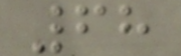68
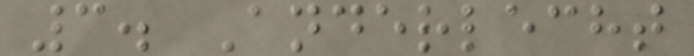3. Anderlecht
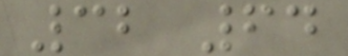32 64
